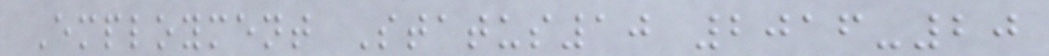Employment Status10 2016-20
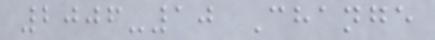2006-10 Change
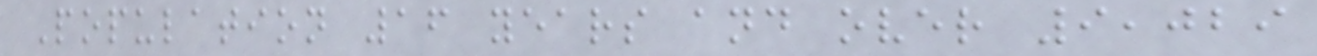Population 16 years and over 9,029
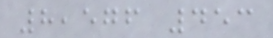8,576 453
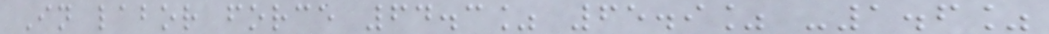In labor force 64.3% 65.9% -1.6%
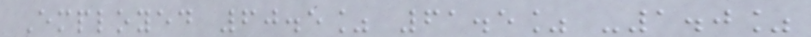Employed 60.5% 61.5% -1.0%
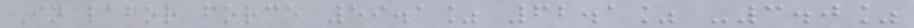In labor force 59.1% 62.1% -3.0%
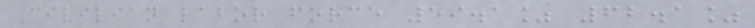Civilian labor force 59.1% 62.1%
